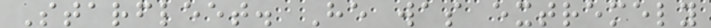Starfleet. He was extremely
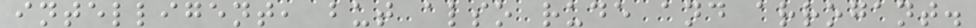intelligent, but also rude and arrogant.
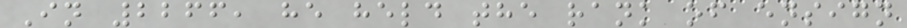In 2266, he held the rank of ensign
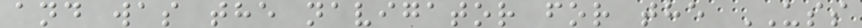and was the navigator for the USS
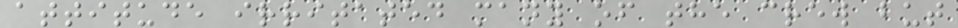attitude irritated many of the crew but
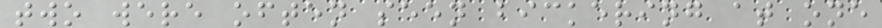two were often seen bickering at one
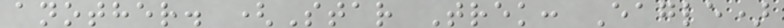another. (Star Trek: Eagle)
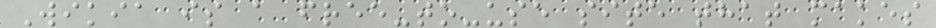Wikia is a free-to-use site that makes
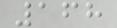168
